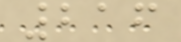216
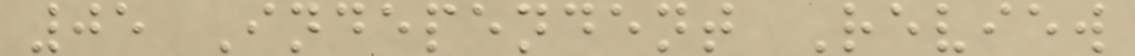05 Independent Review
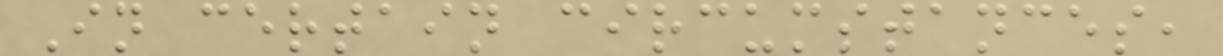In certain circumstances,
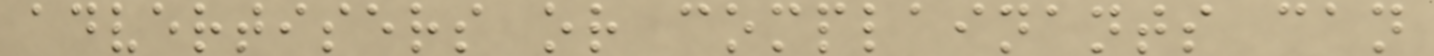advertisers or complainants can
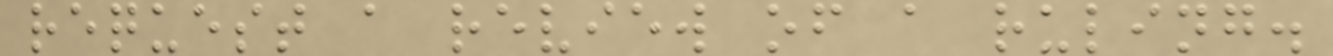request a review of a ruling.
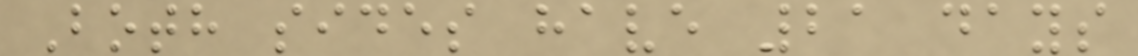Both sides have 21 days
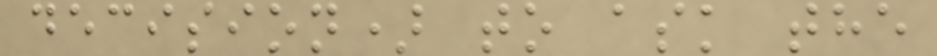decision) to ask the
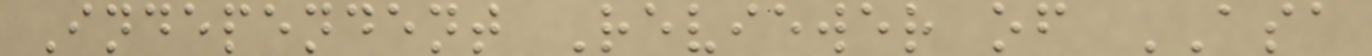Independent Reviewer of ASA
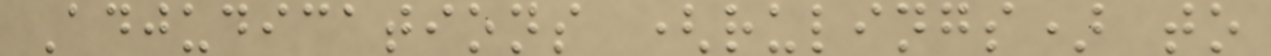Adjudications (rulings) to
